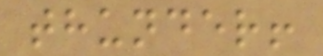thunder!
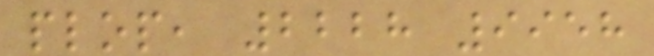plop, 2228 9958
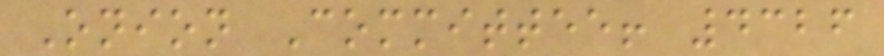Onion Committee! 4326
